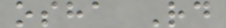osha Rd
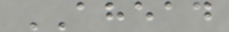AHEAD
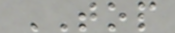TOP
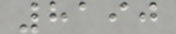8190
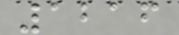1216
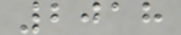2018
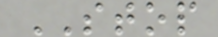STOP
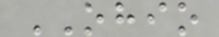OHIO
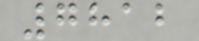7812
